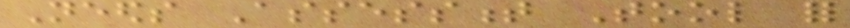Needs Assessment Tool for
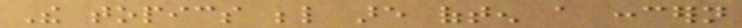The topics below are often a concern
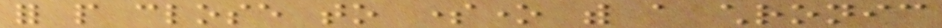for people close to someone with a chronic
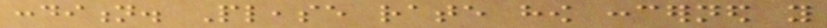condition. Please rate how concerned you
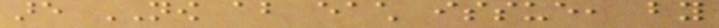are NOW about each issue, by
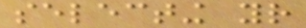selecting your
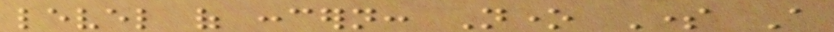level of concern: None Some A
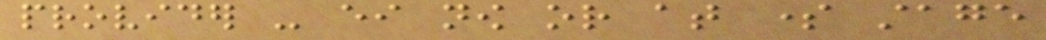provider - either now or at some stage
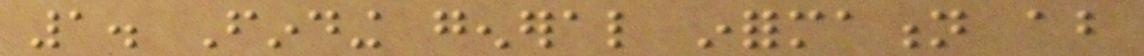1. Finding general information about
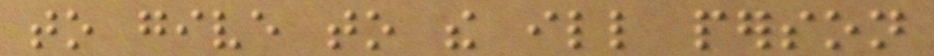to give to the ill person
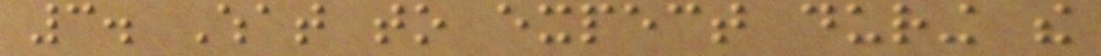3. What to expect during the
